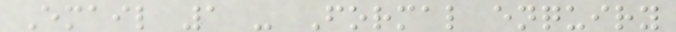Email 1 - Formal enquiry
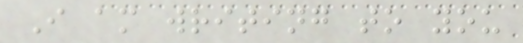I am writing to you
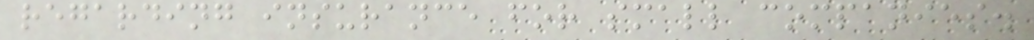regarding insurance for small companies.
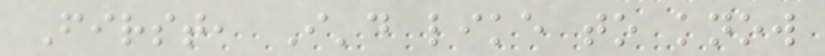First, I'd like to know
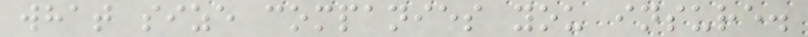what size companies you insure.
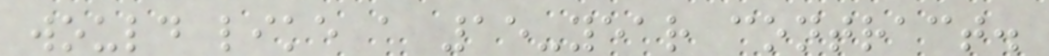would like a 15-year contract.
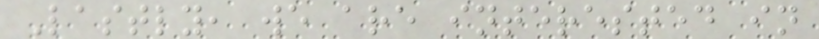Lastly, we are interested in
